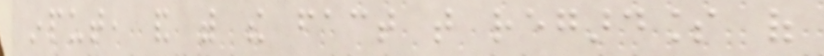input, and with the fact that regardless of
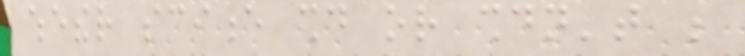whether science should or shouldn't be
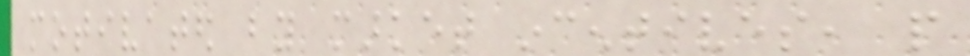motivated by market incentives, people
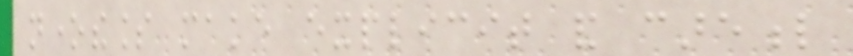nonetheless make explicit and careful
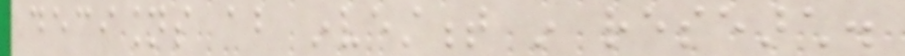decisions about investment in research.
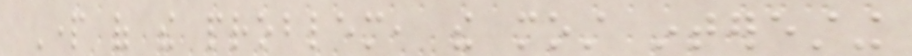Part of the problem, the most interesting
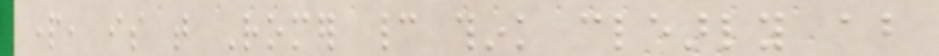part, is that Romer cannot think clearly about
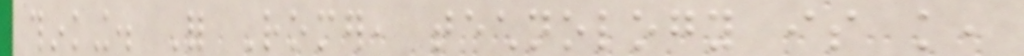thinking. For Romer, technology is knowledge,
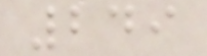249
